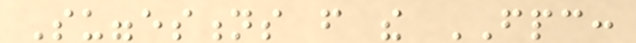Suggestions from the FPC:
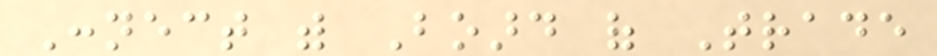Connect with Board of Trade
